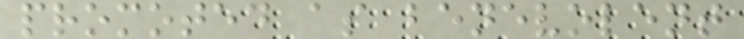promoted as benevolent
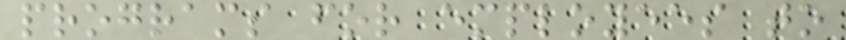programs for employees to
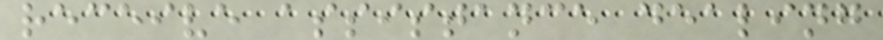receive assistance dealing
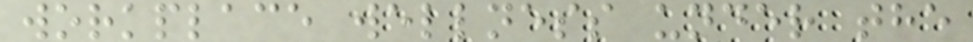workplace wellness under the
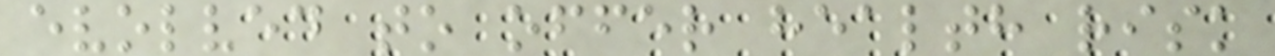evolved to offer health risk
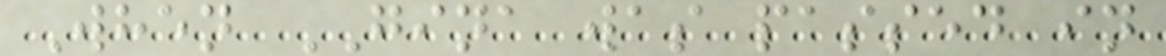When GINA was passed in
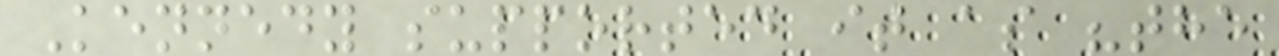Kennedy supported it as "the
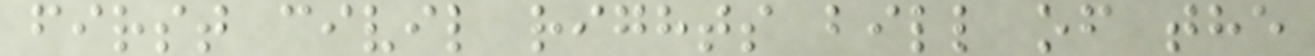first civil rights bill of the
